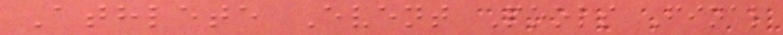Athlete Event Pools Final
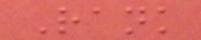Rank
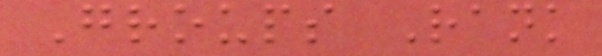Groups Rank
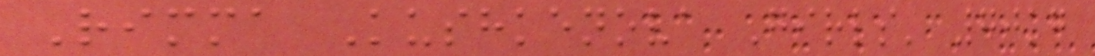Rimma Kushkenova Girls' 70kg
